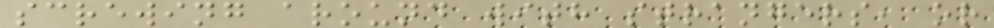screwing around with strangers, or
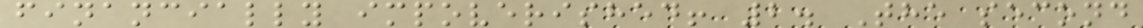financially impoverished! 2. The second
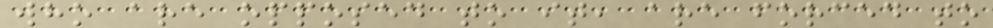who are opposed to it, are forced to
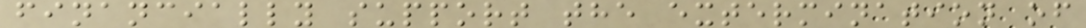financially support the extermination of
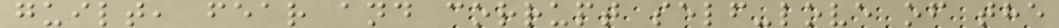guilt, fear and corrupt self-love of the
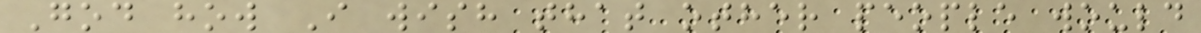God how I wish that other people would
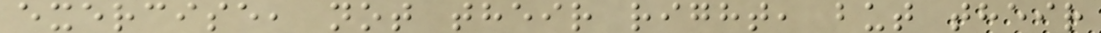exercise, not their right, but their
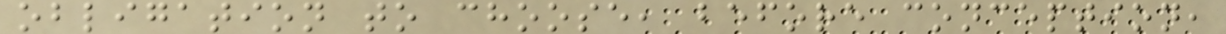obligation to choose, before conception,
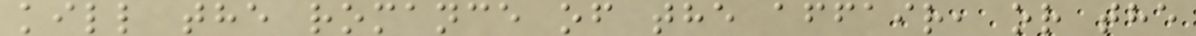kill the romance of the affair, or the
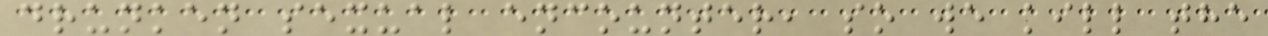drunken sexual encounter, so we kill the
